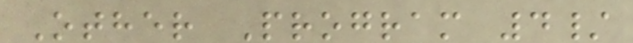Other Program 4/
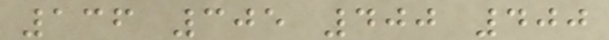136 305 400 400
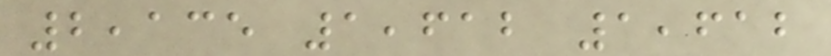2,135 1,612 1,612
